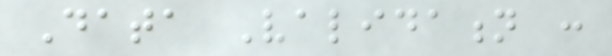Data Validation :
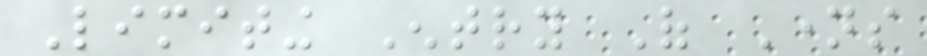Limiting Entry Of Names
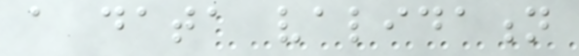a data validation
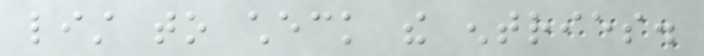list to check the entries.
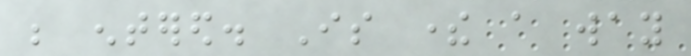be entered. Is there a way
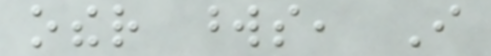other words, I
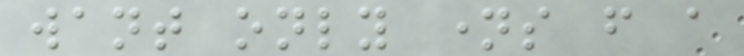want only names from a
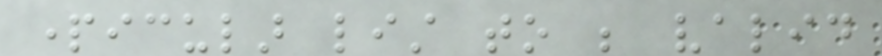particular list to be valid
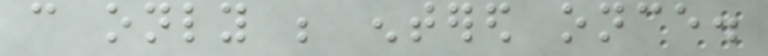can only be entered once.
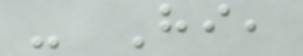- Hi,
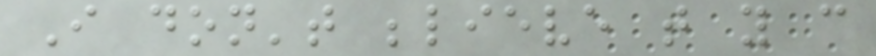I don't believe that you can
